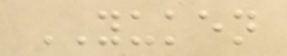YUKEN
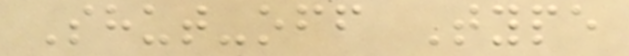Shut-off Type
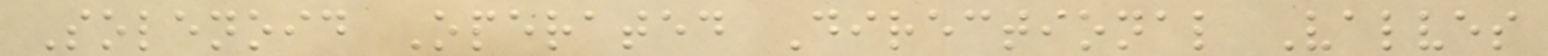Solenoid Operated Directional Valves
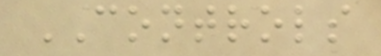CONTROLS
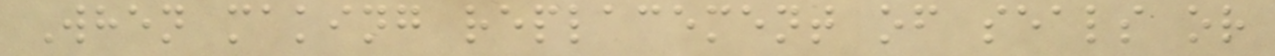When making replacement of seals or
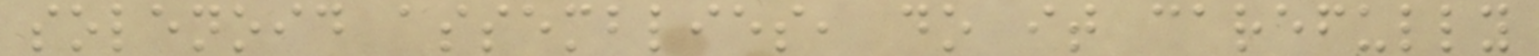solenoid assemblies, do it carefully
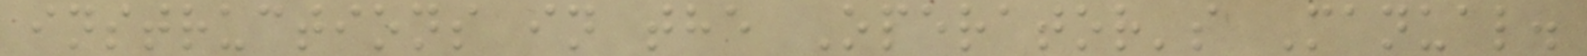instructions in the Operator's Manual.
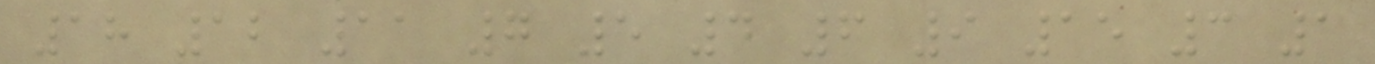18 12 11 7 5 4 6 9 15 3 1
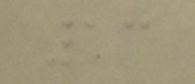13
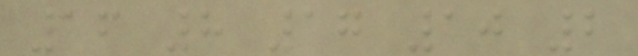16 8 17 10 2
